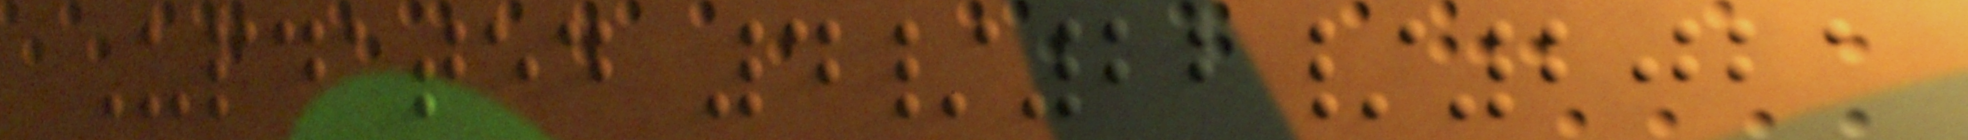Updated 4/22/2021
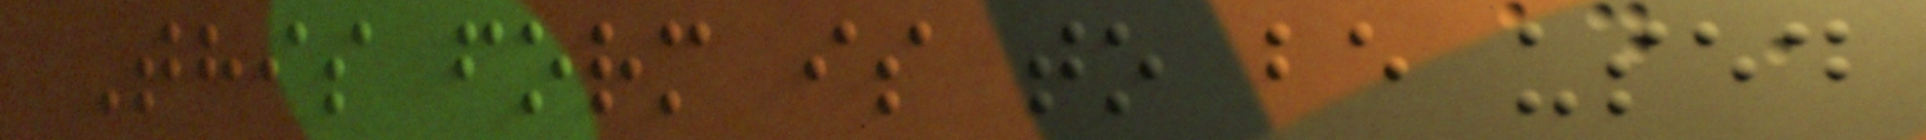This form is to be used
